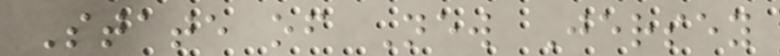State of New Jersey
